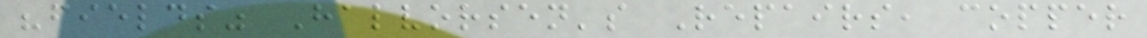"fields" Halvorsen's Repairs, copper
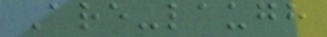Are-laugh
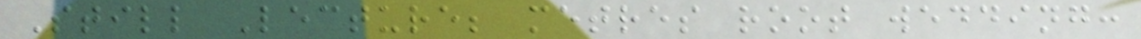Still Lecture; metres root wedding:
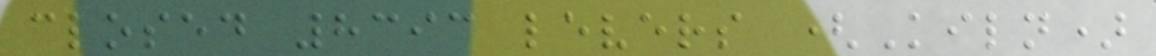closed 8393 levers (Kiln)
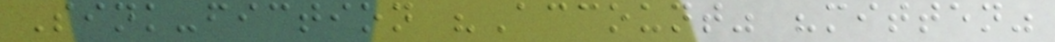Sink-fiction "Account" "mitten"
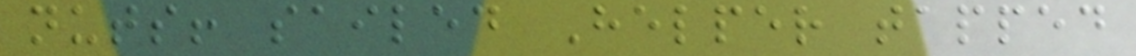nuts! sailed Helper tapped
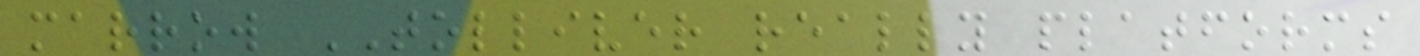marrow TOLLIVER really platforms
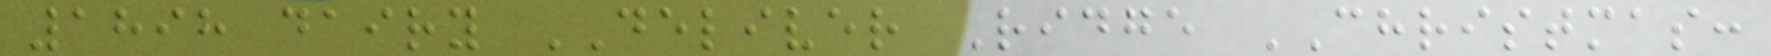1898 dairy DELIVER Ridge CHRISTMAS:
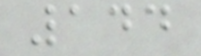144
